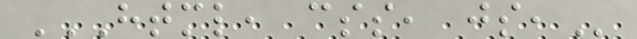HTML, CSS, JS,
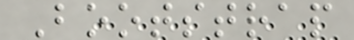Bootstrap
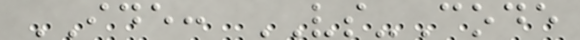IDE: VS-Code
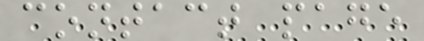contact page
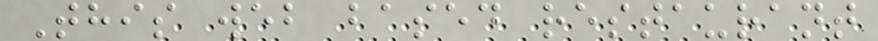This web based restaurant
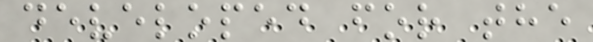developed for the
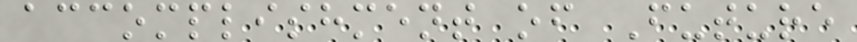accomplishment of Future
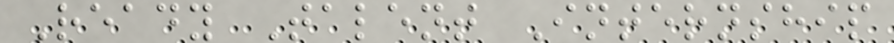Ready Talent Internship
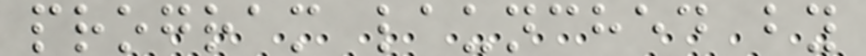program launched by
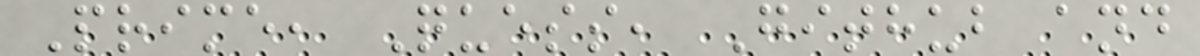Prime, Quess, Github and
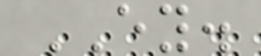EY.
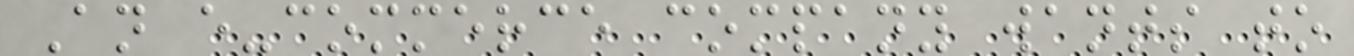An e-commerce company wants to
